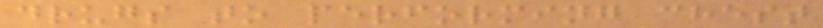drugs to performing chest
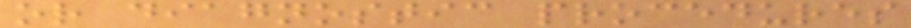or diagnostic procedures
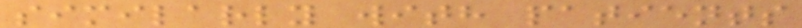similarly with patients
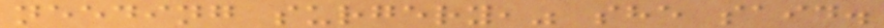needing surgery," she said.
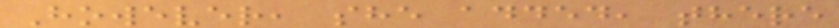However, she added, there
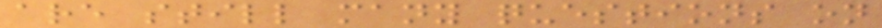are still many questions on
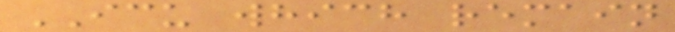ICU which remain
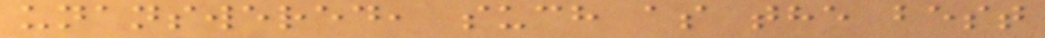unanswered, such as the best
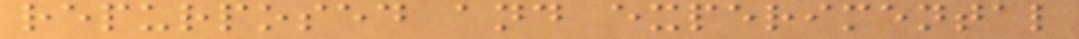repurposed and experimental
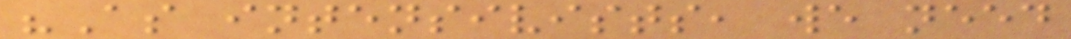"As intensivists, we need
